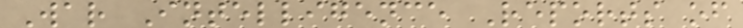War Intelligence Reports of
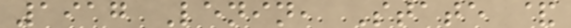1917 Lenin, State &
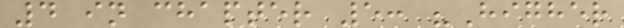4 in chapter 5: "Higher
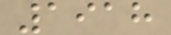1918
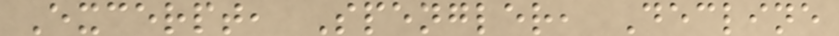Excerpt, Spengler, Decline
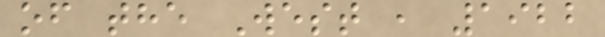of the West , 1922
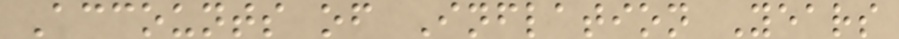Accounts of Inflation Years
